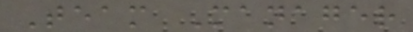Team Manager
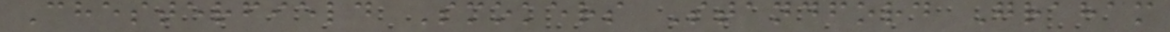Chesterfield Smokers Standford Graham
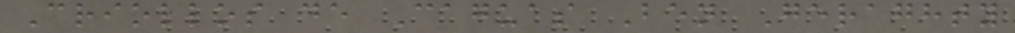Criollos de Caguas Ben Geraghty
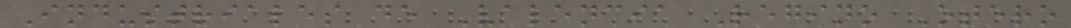Industriales de Valencia Regino Otero
